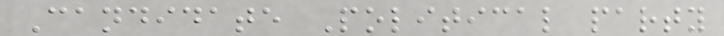Candidate Political party
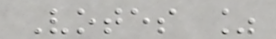Votes %
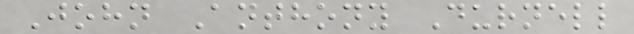John Anthony Durnell
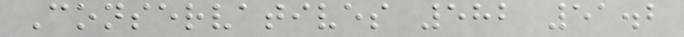Conservatives 582 51.2
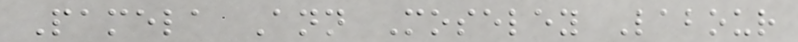Pamela Ann Moseley Labour
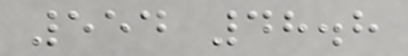554 48.8
